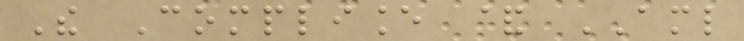The Compliance & AML
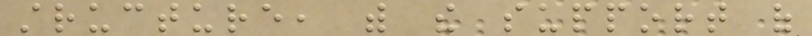structure, with the support of
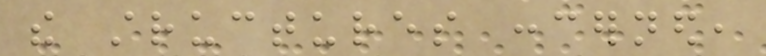the structures concerned,
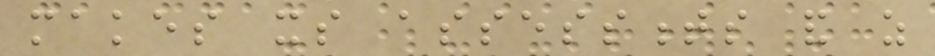makes its assessments and as
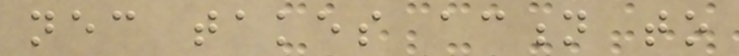necessary takes action to
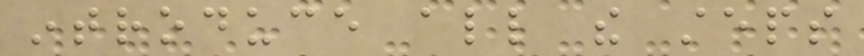introduce all the steps
